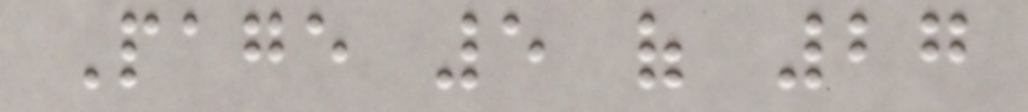Page 5 of 27
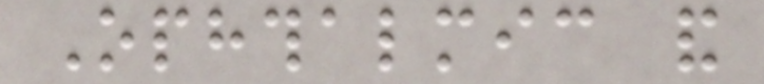Ophthalmic and
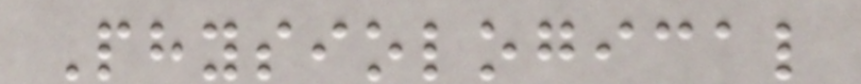Physiological
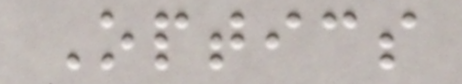Optics
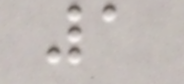1
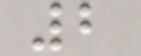2
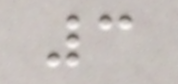3
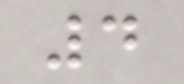4
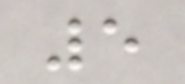5
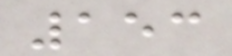153
